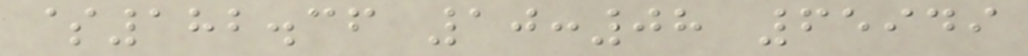$182.36 10:08 65949
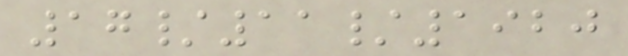17/11/1920
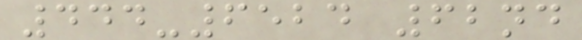444-6524 62nd
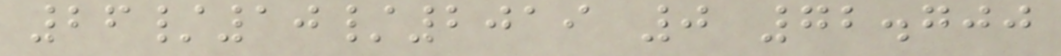26/10/2019 0 72.700
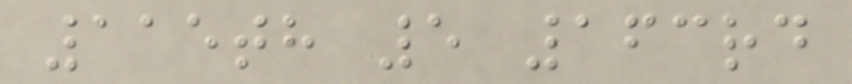115th 5 163rd
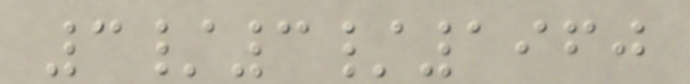3/3/1960
